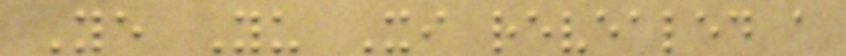Ye Yu Xi revealed a
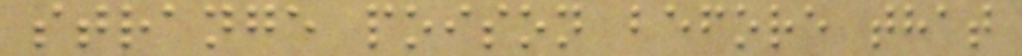strange poison before that
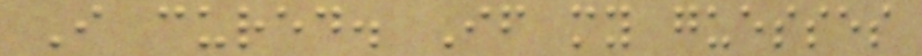I cured. If my guesses
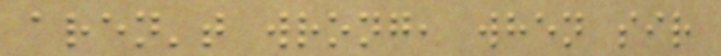aren't wrong, when sir
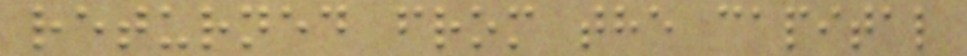returned from the capital
